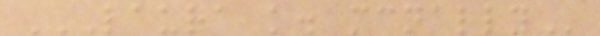LAURA K. MCNALLY
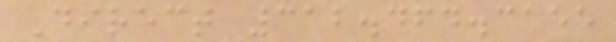Direct 312.464.3155
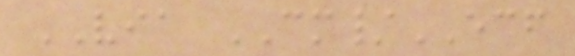VIA CM/ECF
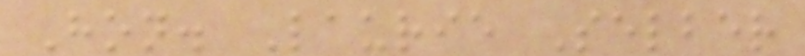Hon. Laurie Selber
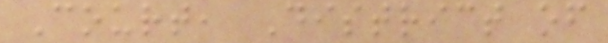Court, District of
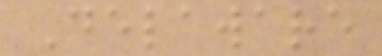Delaware
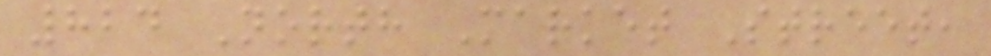824 North Market Street,
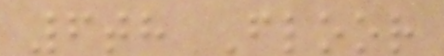6th Floor
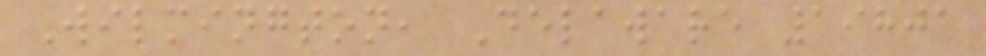Wilmington, Delaware 19801
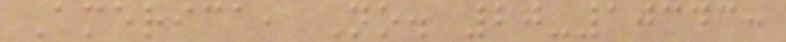America, No. 20-10343:
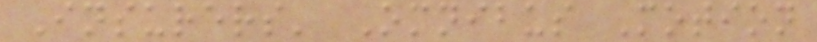Insurers' Omnibus Motion
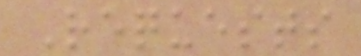Requests
